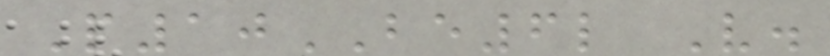P10BE6l V.
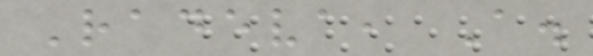Radeva, A.
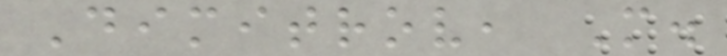Dimitrov, M.
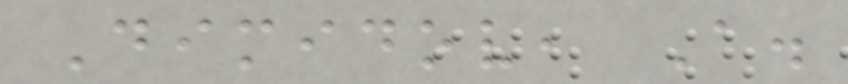Dimidov, A.
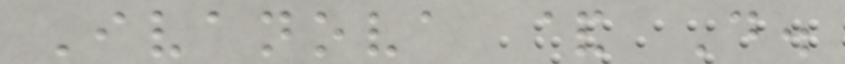Ivanova & D.
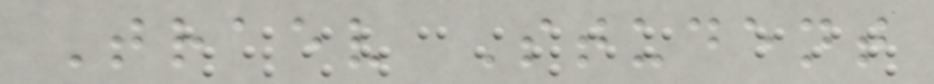Traev Student
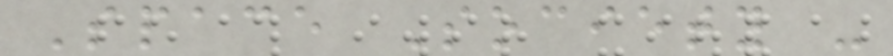Space Society -
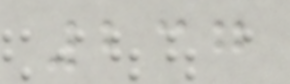237
